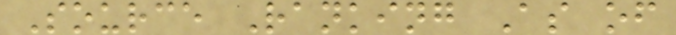Source Ranking As of
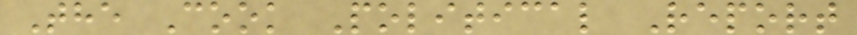The Cook Political Report
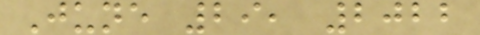June 29, 2022
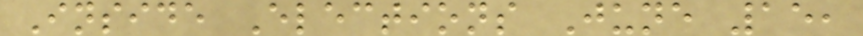Inside Elections June 15,
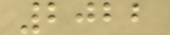2022
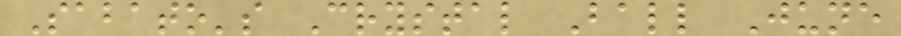Sabato's Crystal Ball June
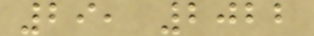29, 2022
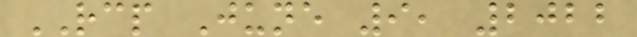RCP June 9, 2022
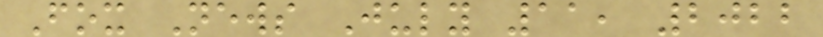Fox News July 11, 2022
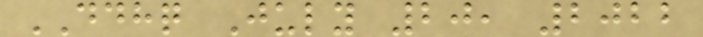DDHQ July 20, 2022
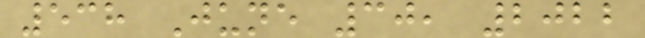538 June 30, 2022
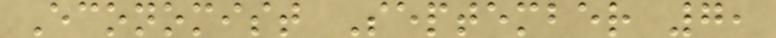Economist September 7,
